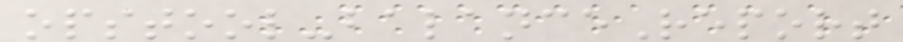opstool-balanceReport
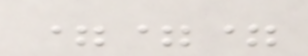===
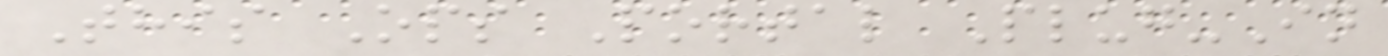This Ops Portal Plug-In
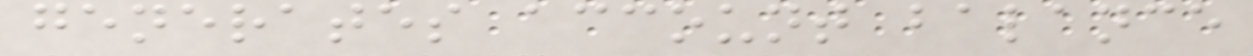generates account balance
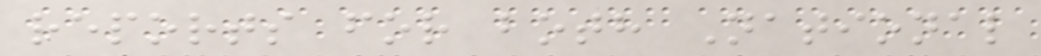reports for both National
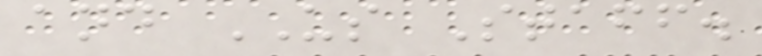and US Staff.
